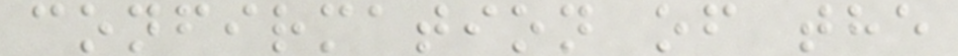confirmation of the
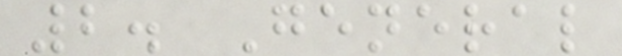2. General
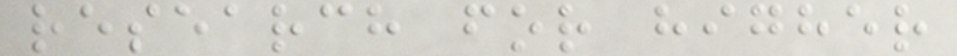research for higher
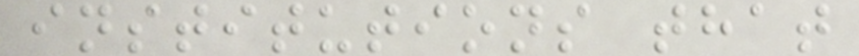institutions that
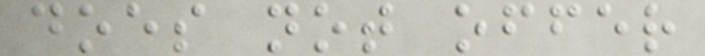does not offer
